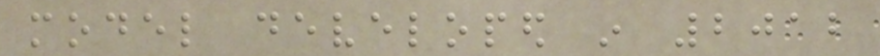model developed in 2012
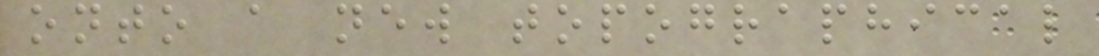onto a new topographical
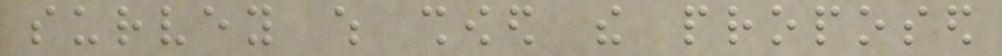survey which showed the proposed
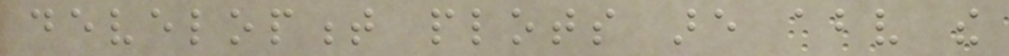development plots are above the
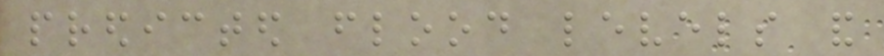predicted flood levels and
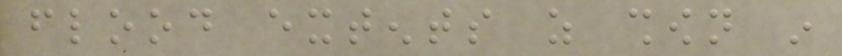flood extents as shown in
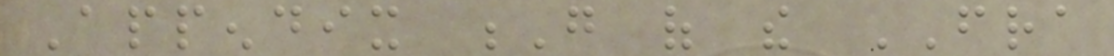Appendix G of the FRA
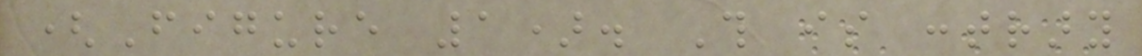(Figure 1). This is contrary
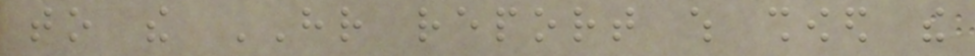to the HR report which showed the
